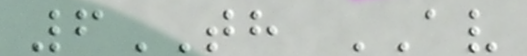6TH AV
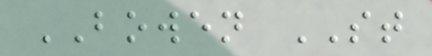BOWEN ST
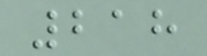218
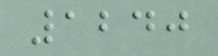1240
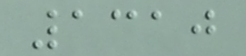1310
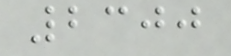2300
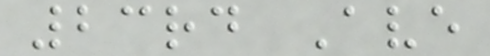23rd Ave
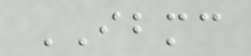IBMC
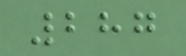287
